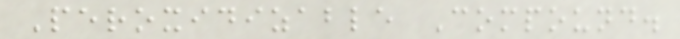Peroxidizable Compound.
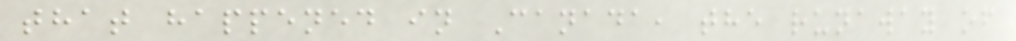that happened in Canada, the runaway of
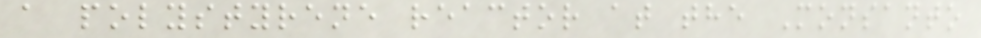a polystyrene reactor at the Monsanto
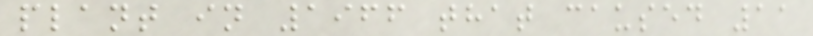plant in 1966 that caused 11
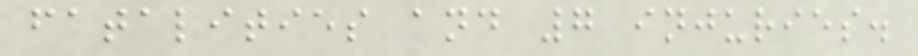fatalities and 7 injuries.
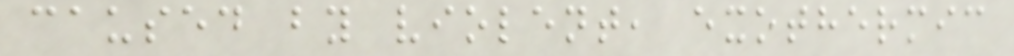caused by violent, exothermic
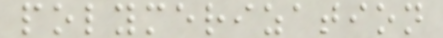polymerization
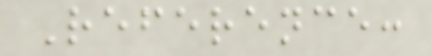Reference:
